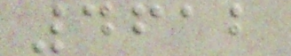4612
